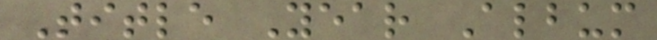Title Year Album
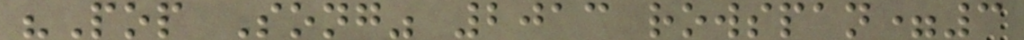"Pop Song" 2013 rowspan=3
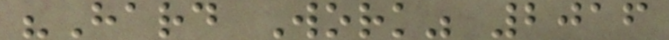"Hard Work" 2016
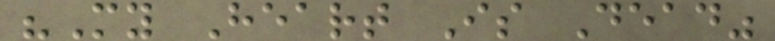"My Heart Is Dead"
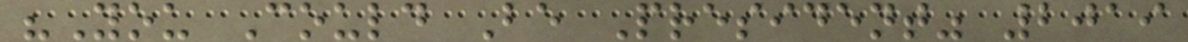"You Could Be President" 2019
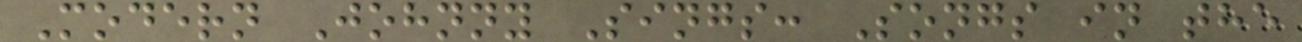Modern Johnny Sings: Songs in the
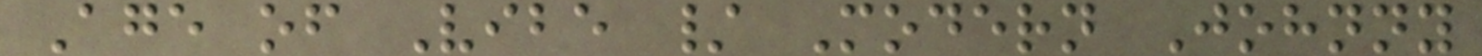Age of Vibe / Modern Johnny
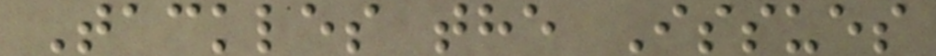Tackles the Issues
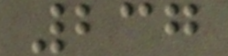237
